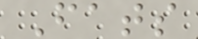Fats
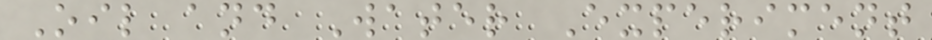Oil and Water Experiment
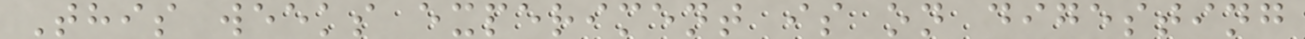This weeks experiment is on digesting
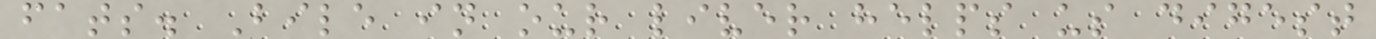fats. Bile in our liver helps us digest
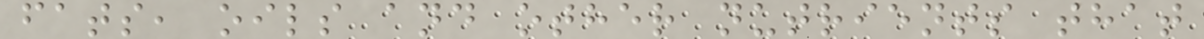fats, oils and other nutrients that
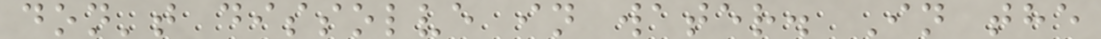don't dissolve in water. In the
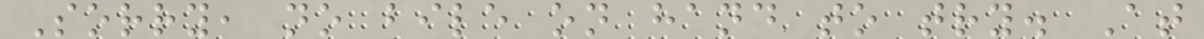Sorry, no bile on hand to try. At
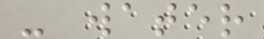- water
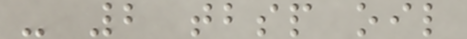- 2 tbsp oil
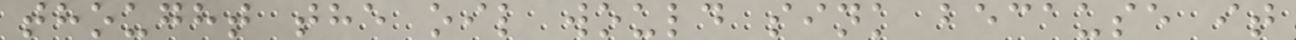thought the oil would sink because it
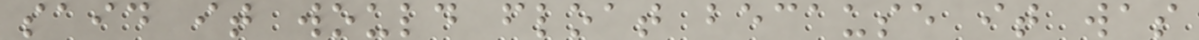said it would float because it was
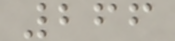266
